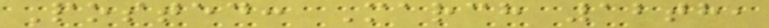Posted: March 12th,
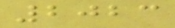2023
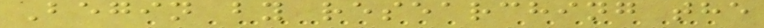Begin by researching the
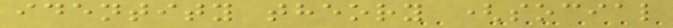identity theory (social
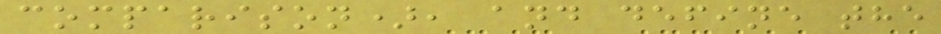comparison), and define the
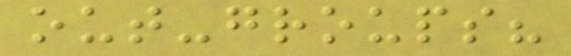out-groups?
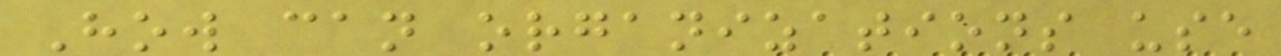How can organizations use
